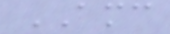AMC
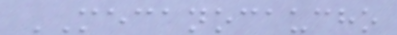MECANOCAUCHO
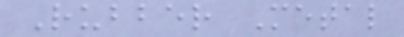Rubber Metal
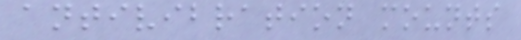antivibration mounts
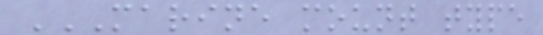MARINE MOUNT TYPE
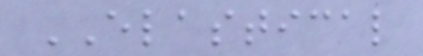ELASTICAL
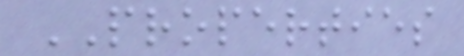PROPERTIES
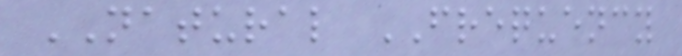NATURAL FREQUENCY
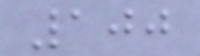100
